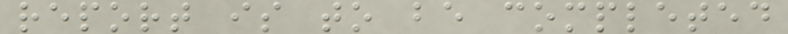report is to be completed
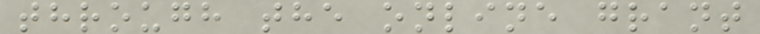through the online grant
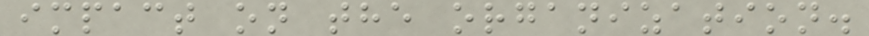impact on the organization.
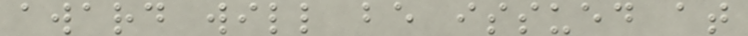award will be issued at
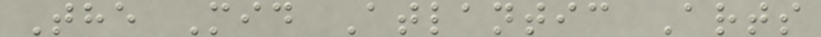The Mid Atlantic Arts
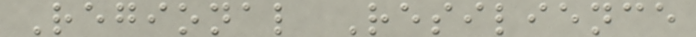Regional Resilience
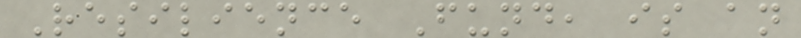Resilience Fund, is an
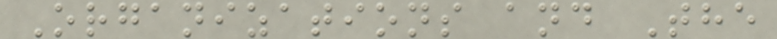Organizations and The
